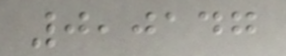0,0147
